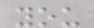you
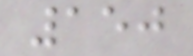150
